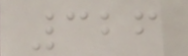326
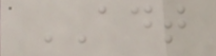ADT
